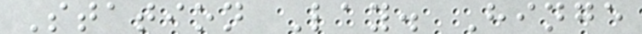Station Lay. Hinge
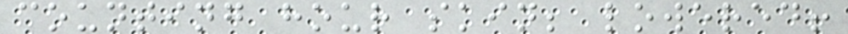counting hour skin; lowered!
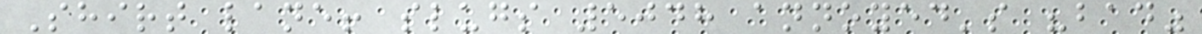Shirt lane! slugs 5048 annoyed's "bad"
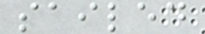sailed
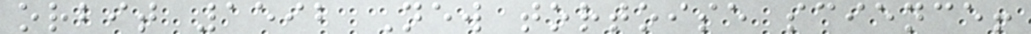orbit 1592 New tortoise science!
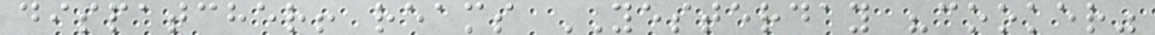dispatcher! reams YESTERDAY "cooker"
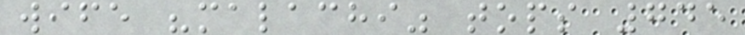wife "malachi" tops 745
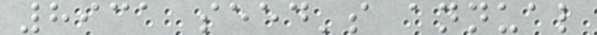8931 seed's annual
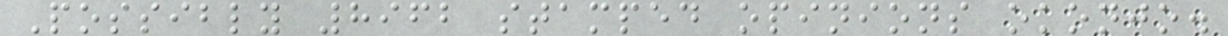Possibly 8962 stamped opinions okonjo.
